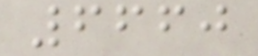6660
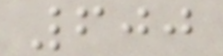600
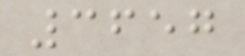3657
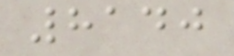8140
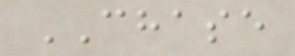CHASE
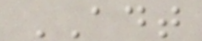ADT
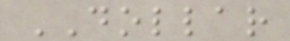DOLLAR
